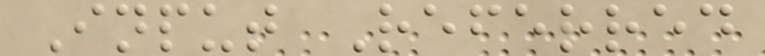Input Referred
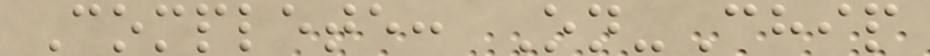Complete: On-Chip
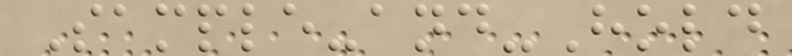Sample-and-Hold
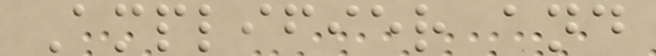Amplifier and
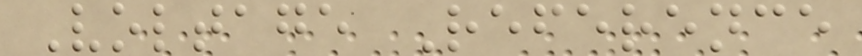Voltage Reference
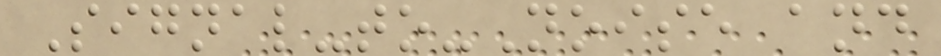Signal-to-Noise and
